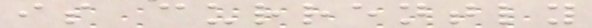is currently
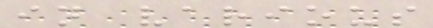in various
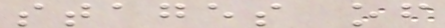stages of
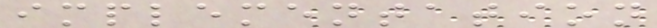implementation
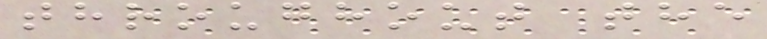throughout the
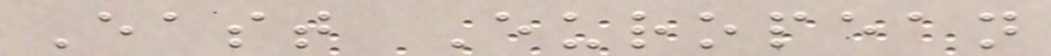East European
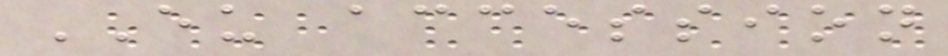EU accession
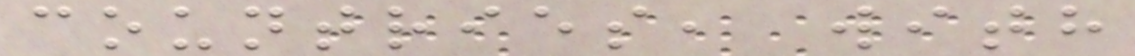countries, with
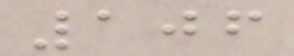106
